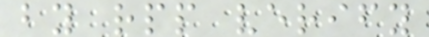by rpp verify
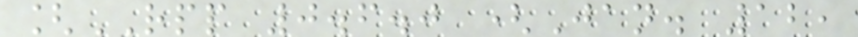[RPP 0.6.0 (Jan. 12,
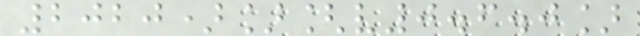2020)][v0.6.0]
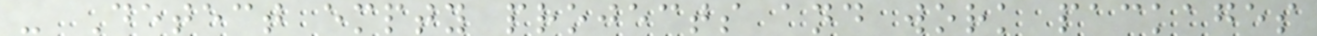- Detect empty projects and work packages
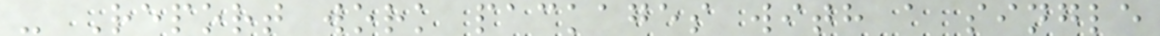- Report work packages with a single
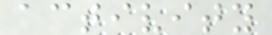activity
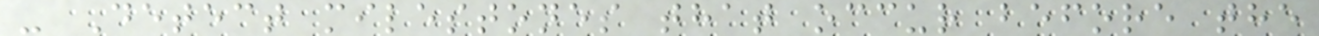- Detect milestones that occur before the
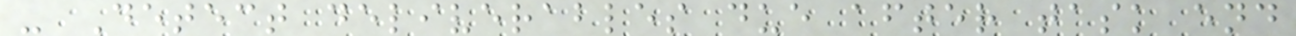- Detect deliverables due after task end
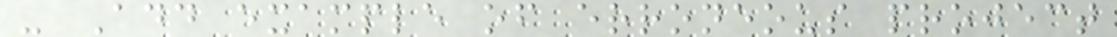- Add example of erroneous project
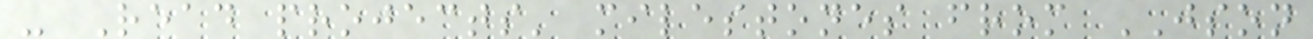- Read projects' milestones from JSON
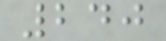240
